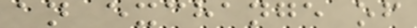an exchange of
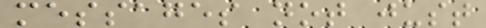messages not just
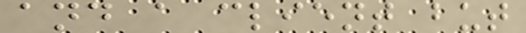and a client but
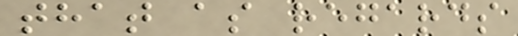that as regards
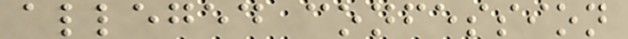alleged confession
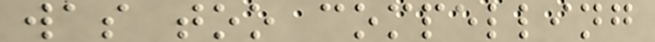was too compelling
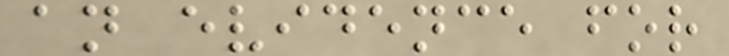an evidence for
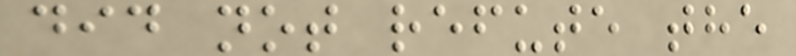did not refute the
